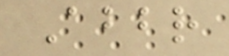Abbr
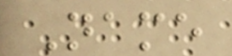Name
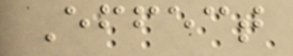Effect
